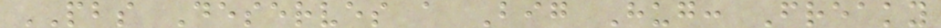PBS Deserves a Big Hug: Freaky
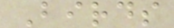Birds
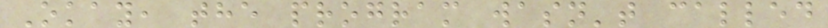Okay, the program wasn't called
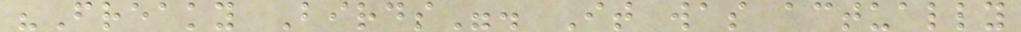"Freaky Birds". It was actually
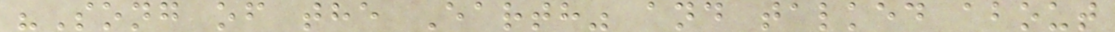"Song of the Earth" and talked about
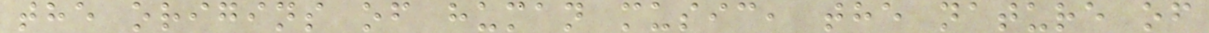the origins of human music, the nature of
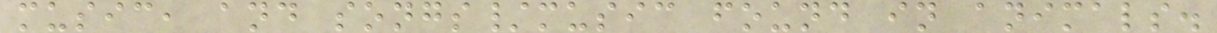music, and songs/music found in animals.
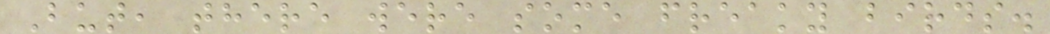But, there were some freaky birds.
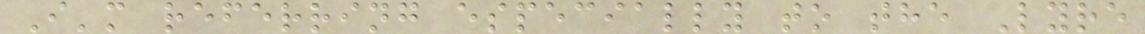I'm referring especially to the Lyre
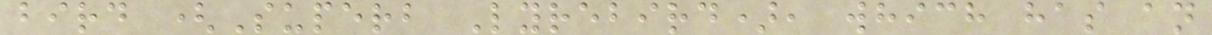bird (Superb Lyrebird), which has an
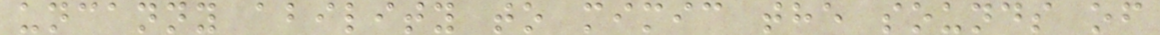uncanny ability to mimic the sounds of
